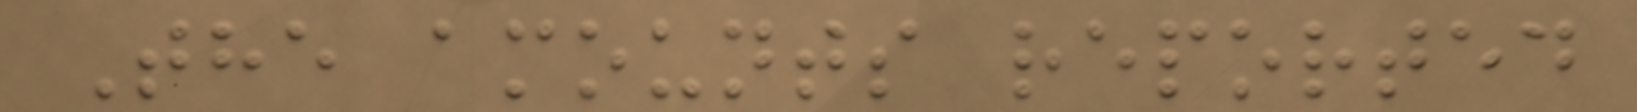The amounts reported
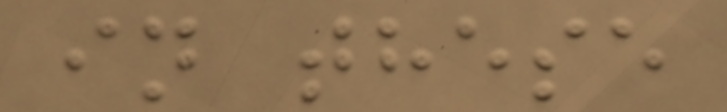in these
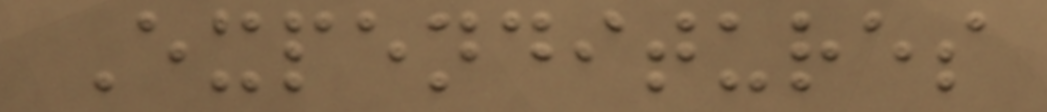Expenditures
